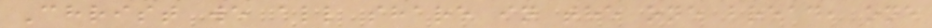Christ we all share in the one bread, one
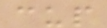cup
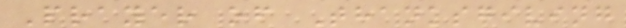Prayer of Thanksgiving
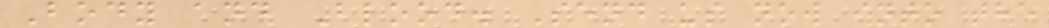Body and Blood. Send us now into the
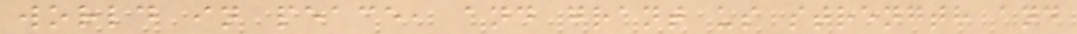world in peace, and grant us strength and
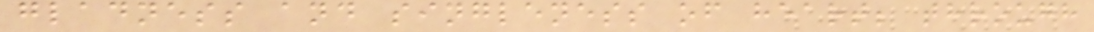gladness and singleness of heart; through
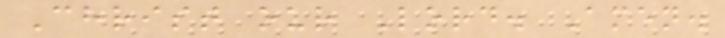Christ our Lord. Amen.
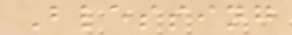Blessing
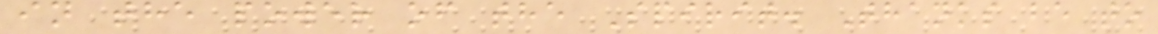in the power of the Spirit. Thanks be to
